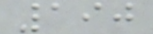190
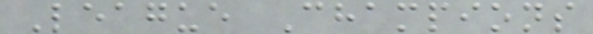League Champions
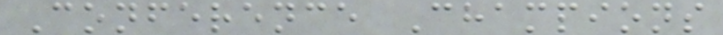Conference Champions
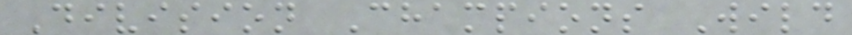Division Champions Wild
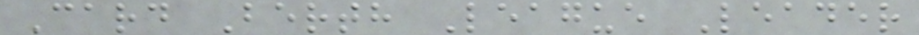Card Berth League Leader
